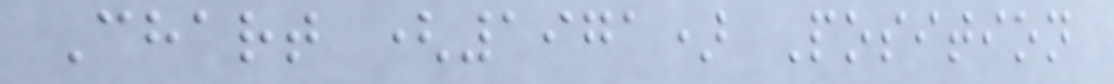Chart (1971) Position
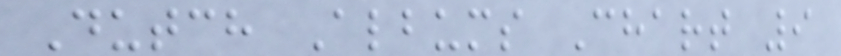Dutch Albums Chart 9
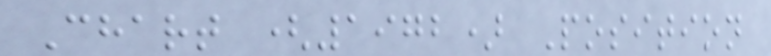Chart (1972) Position
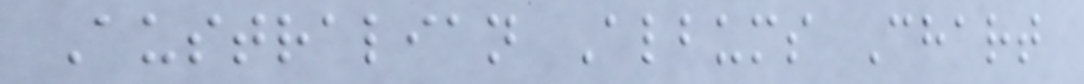Australian Albums Chart
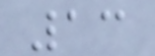13
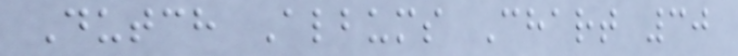Dutch Albums Chart 30
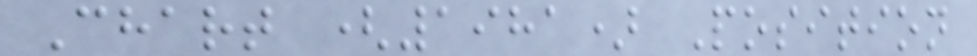Chart (1981) Position
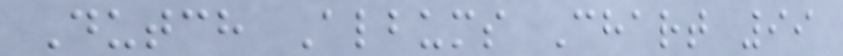Dutch Albums Chart 99
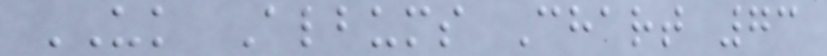UK Albums Chart 73
